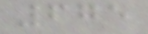675
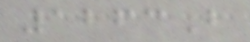1263B
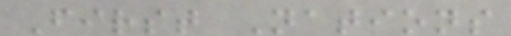First Nations
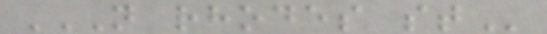N RHODES ST
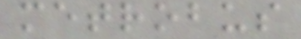metrobus
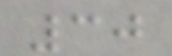30
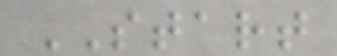START
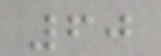60
